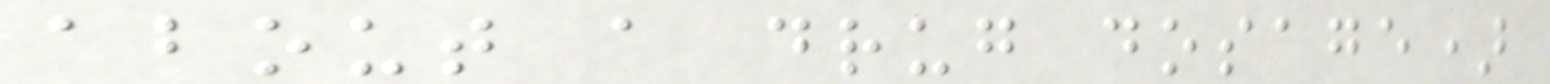about a drug dosage)
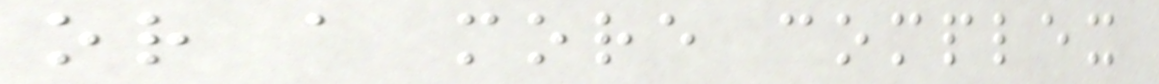or a more complex
